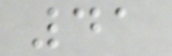41
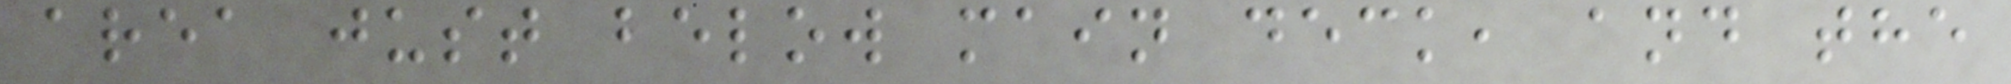area just below main deck, and the
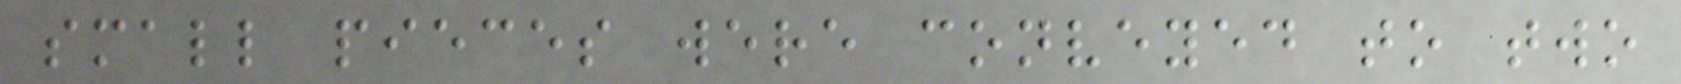small pieces were conveyed to two
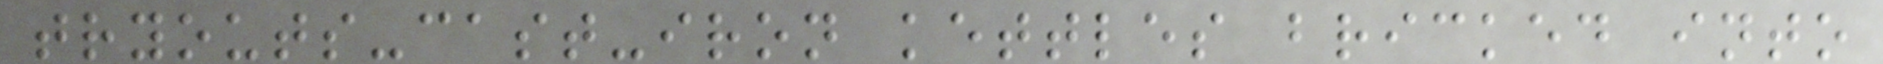tryouts-cast-iron kettles bricked into
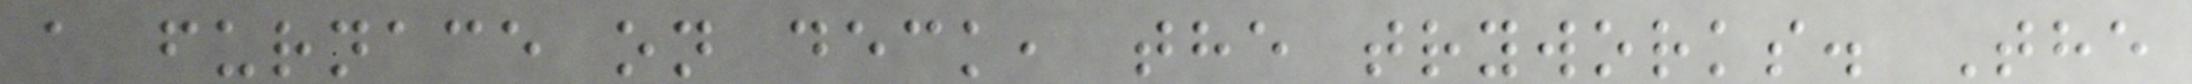a furnace on deck, the tryworks. The
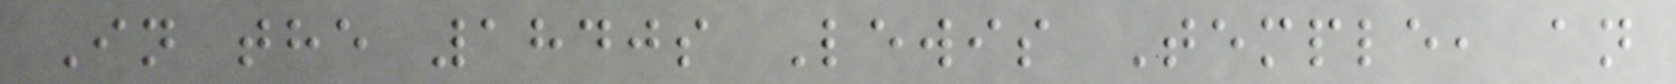In the 1840s Lewis Temple, an
